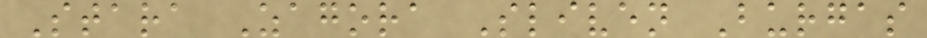Stara Zagora Sliven Burgas
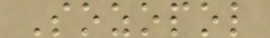Sozopol
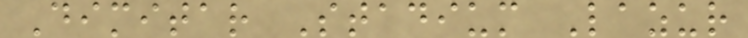Dimitar Stadium Lazur
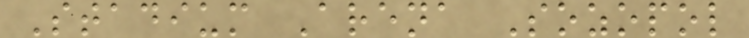Stadium Arena Sozopol
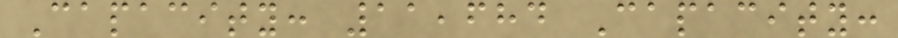Capacity: 11,684 Capacity:
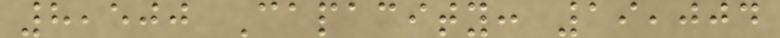8,500 Capacity: 19,004
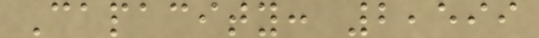Capacity: 2,599
